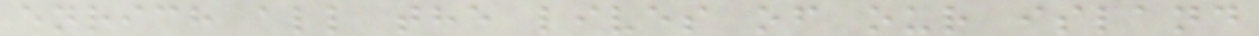enrich all the lives of our island
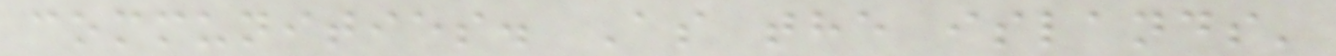communities. As the islands'
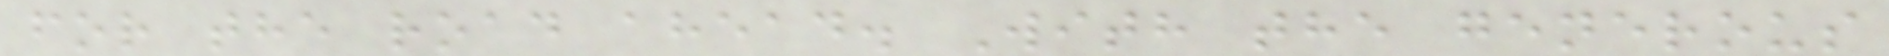for the road ahead. With the generous
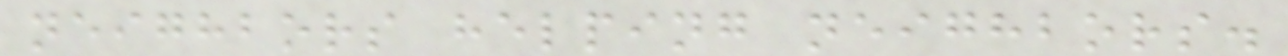neighbors helping neighbors.
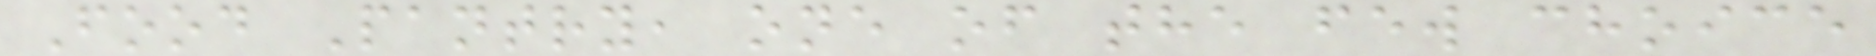Food Pantry, one of the few choice
